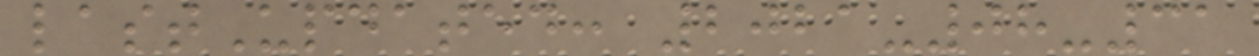lastUpdated: 2021-08-31
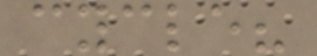cycle?
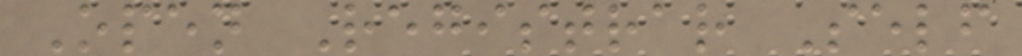Open Registrar Self
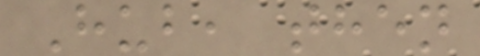Hub, then
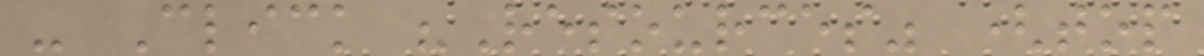- Click "Resources" (top
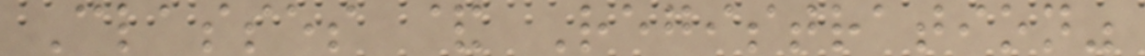Classes & Registration"
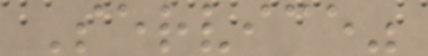Service"
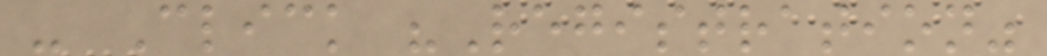- Click "Registration"
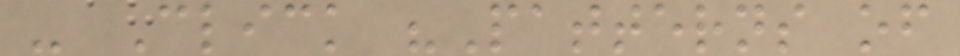- Click "Patterns of
